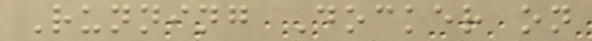Running Docker on
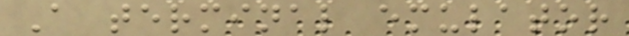A terminal emulator
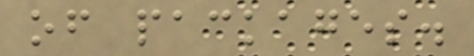of packages.
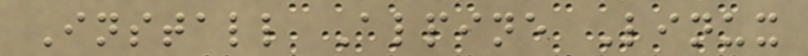Install Alpine Linux
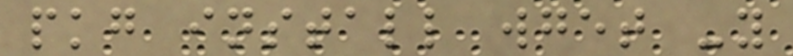pkg install wget -y
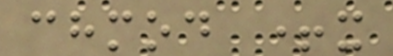chmod +x
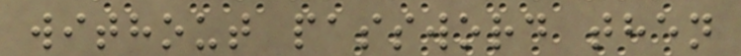without password then
